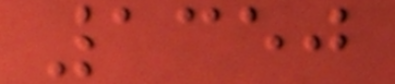1350
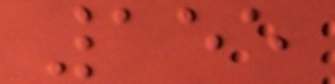155
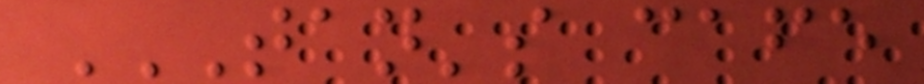TAN'S CAFE
